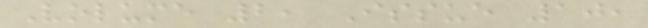Volume 2, Issue 10,
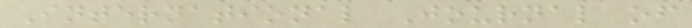International Journal of
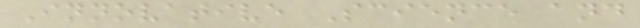Innovative Science and
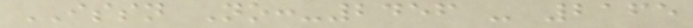ISSN No:-2456 - 2165
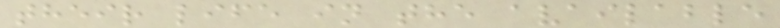their life in the available
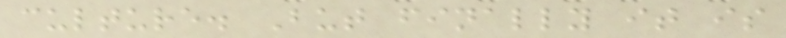culture. But finally it is
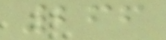266
